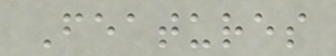Features
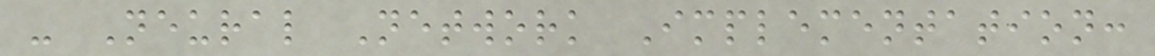- Neural Network Implementation:
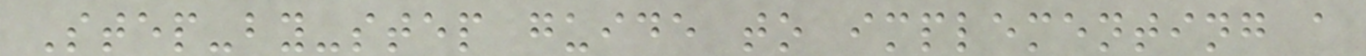Step-by-step guide to implementing a
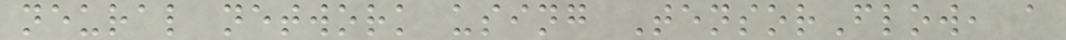neural network using TensorFlow, a
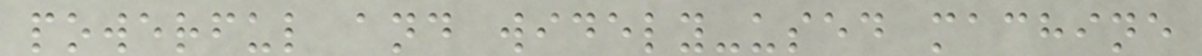powerful and widely-used machine
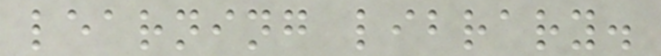learning library.
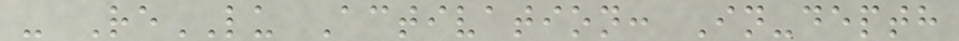- ReLU Activation: In-depth
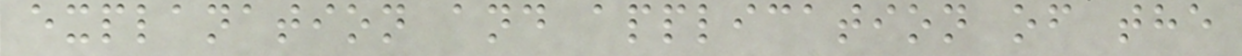explanation and application of the
